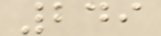249
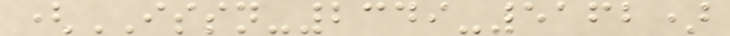(ISSN-2349-5162)
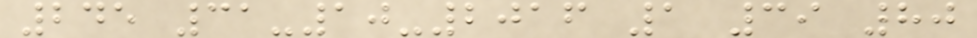245 31-10-2016 1 39 80
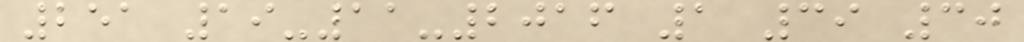251 19-11-2016 1 39 30
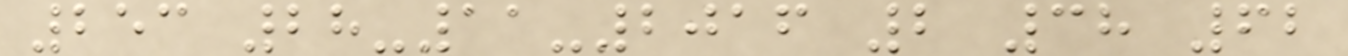253 28-11-2016 2 38 62
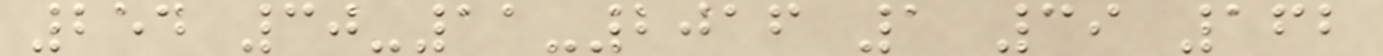254 30-11-2016 1 39 162
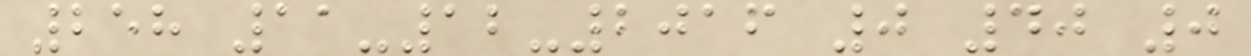258 11-12-2016 0 40 0
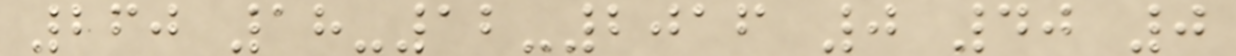260 18-12-2016 0 40 0
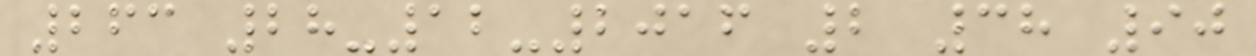263 28-12-2016 2 38 90
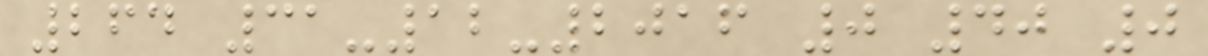264 31-12-2016 0 40 0
